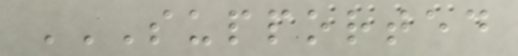SUPPORTED
